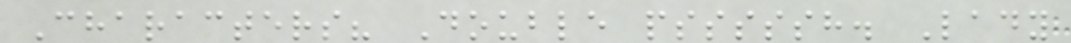Characters? Double psssssh. Lady
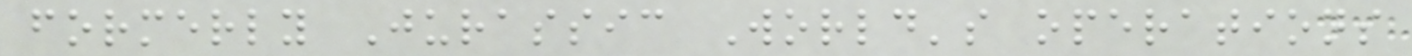formerly Jurassic World's operations
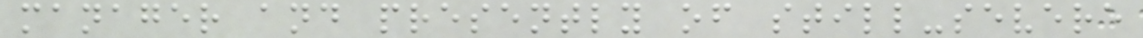manager and presently of still-severe
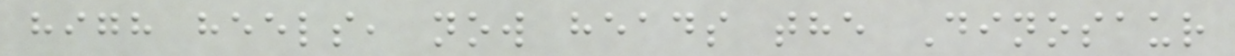high heels, now heads the Dinosaur
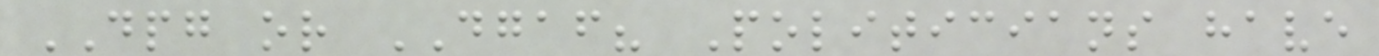DPG or DGAF? Politicians have
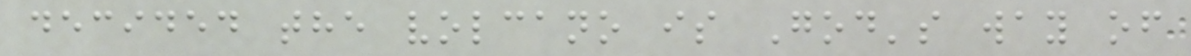decided the volcano is God's way of
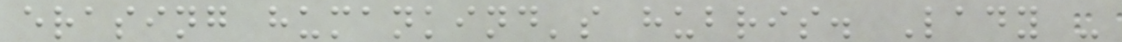erasing humankind's hubris. Lady -
